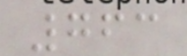763
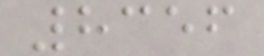8356
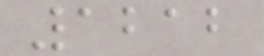1212
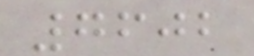7602
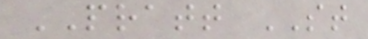PRATT ST
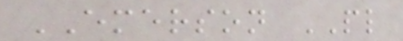EMERSON PL
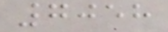7058
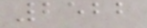2522
